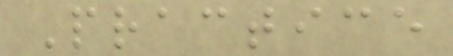Practice
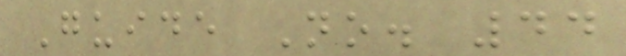Guide No. 44
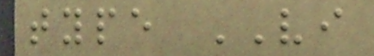type VI
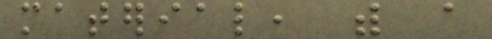material, with a
